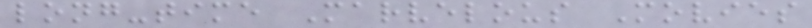long-time Marvelous Movies
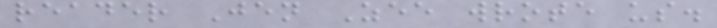reader Jen Zee wrote us.
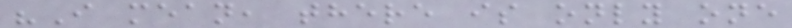"I mean, there is only one
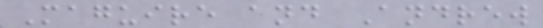Maguire and Andrew
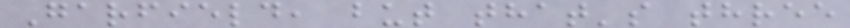Garfield, but that's three
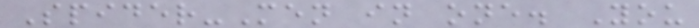Spider-Men in one. You
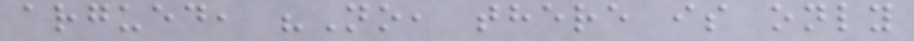argued, "No, there is only
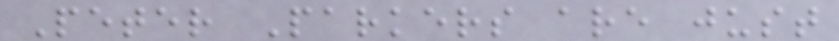Peter Parkers are just
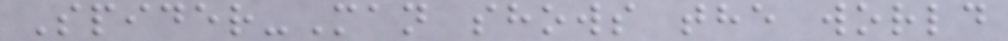Spider-Man shows the world
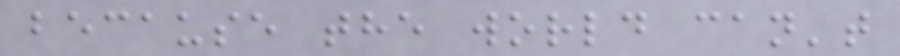because the world can't
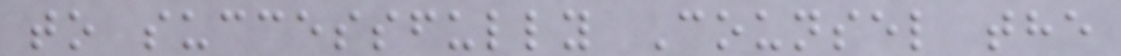to successfully Counsel the
